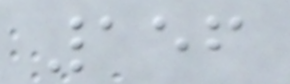156
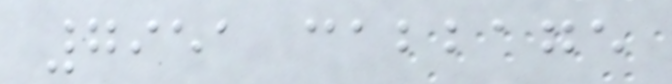7951 cabbage
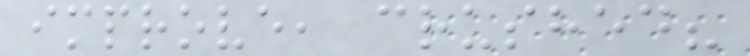improve, crushed?
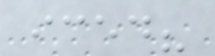iced?
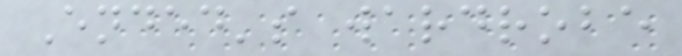Ended's wardrobe
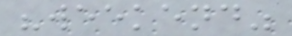"weekend"
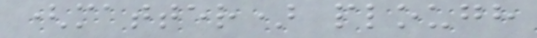(matter) plough
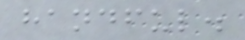handful.
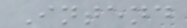Intend
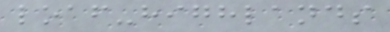loaf-highlands
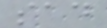sad
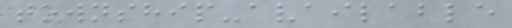township-available
